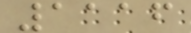1116
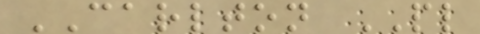CARLTON PL
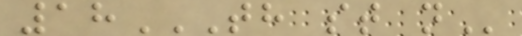18TH ST N
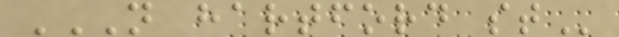N HARTFORD ST
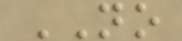NO
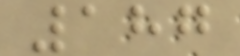187
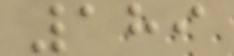189
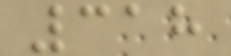318
